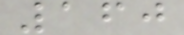160
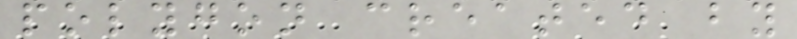polygon created by
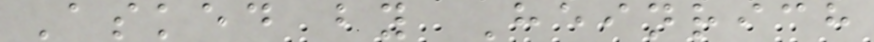Asked by Heinrich
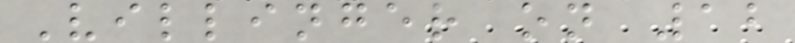Villinger on 12
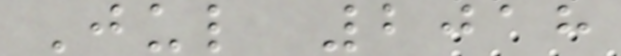Jul 2018
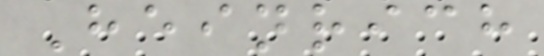Heinrich
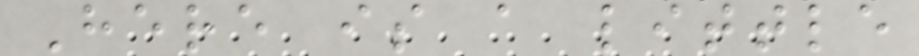Here is a little
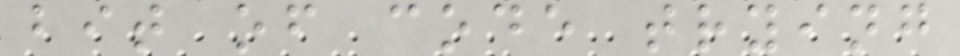bit of code trying
